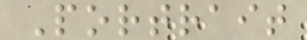Portrait
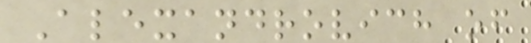Alexandrovich of
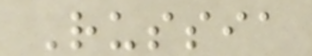Russia
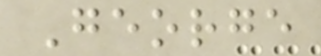George
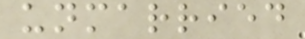unmarried
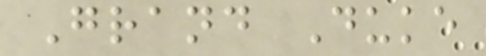Grand Duke
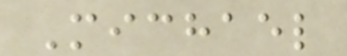Michael
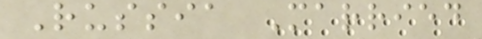Russia Married
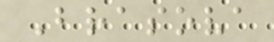Brasova
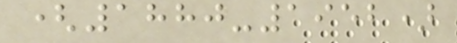(1880-1952)
